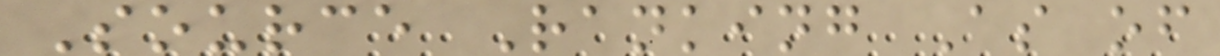Source Ranking As of
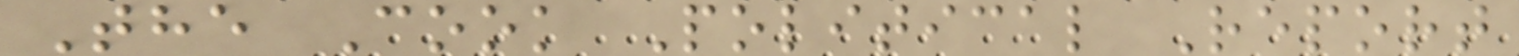The Cook Political Report
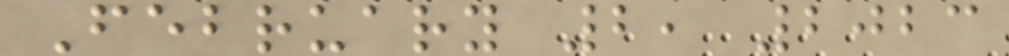February 2, 2023
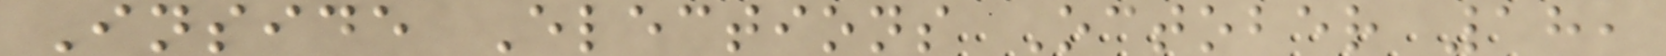Inside Elections October 18,
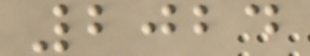2024
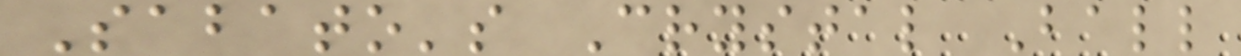Sabato's Crystal Ball
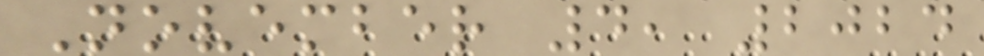November 4, 2024
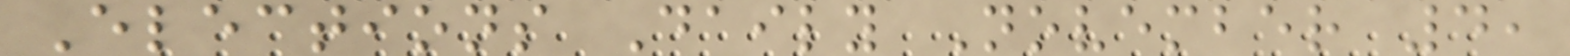Elections Daily November 4,
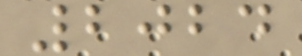2024
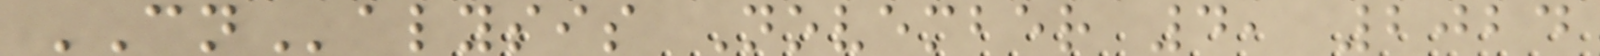CNalysis November 4, 2024
